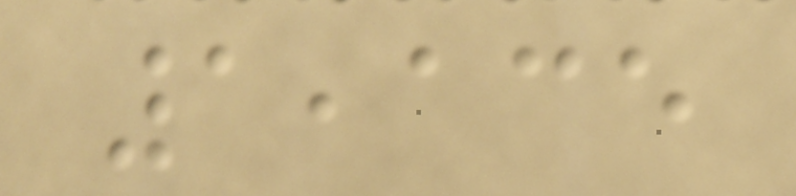1,135
